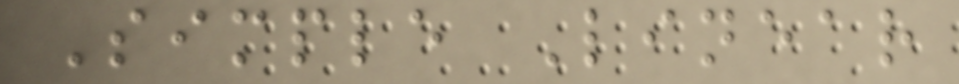Simple Linear
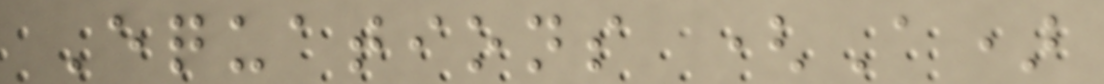Equations (A)
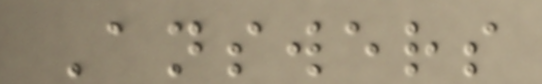Answers
